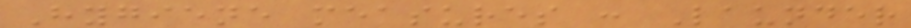Hygiene measures : Launder
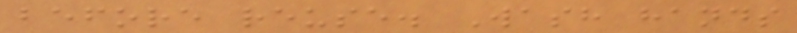before reuse. Wash hands
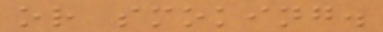or smoking.
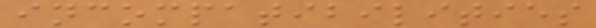incompatibilities
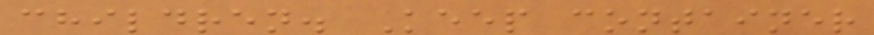children. Keep container
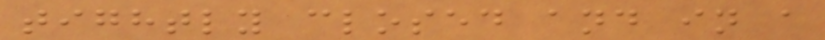tightly closed and in a
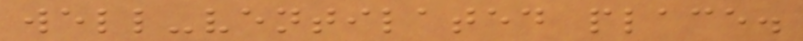well-ventilated place.
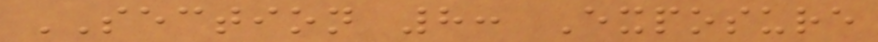SECTION 8: Exposure
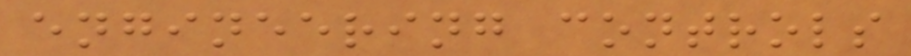engineering controls
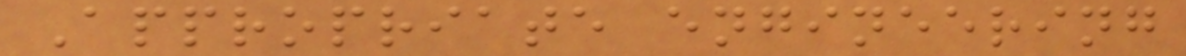Appropriate engineering
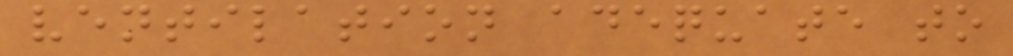ventilation adequate to
